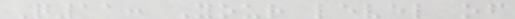Q11: Your level of
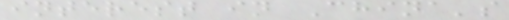interest in China's
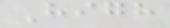High
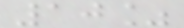10%
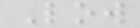Low
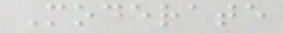Moderate
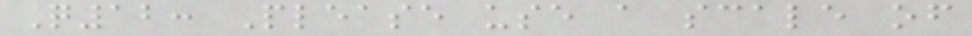Q12: Please use a scale of
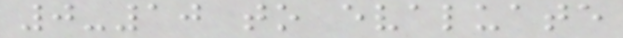0-10 to evaluate
